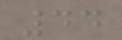44
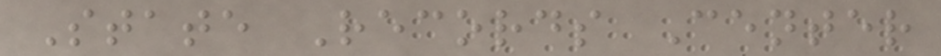State Records Center
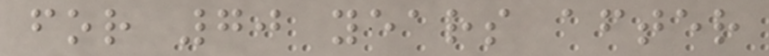for 70 years after
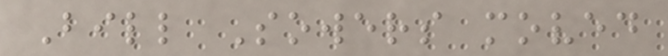Bill Sowers moved
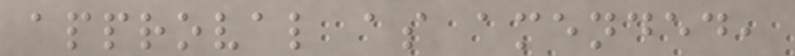approval as amended,
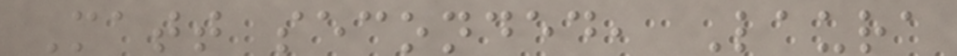Matt seconded, Laura
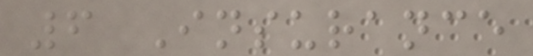6 Insurance
